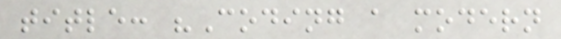title: "Coding a modern
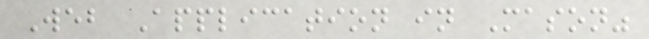Web Application in Mason"
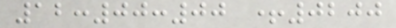12:00:00 +0200
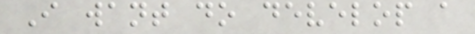I want do develop a
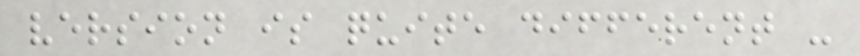version is quite different -
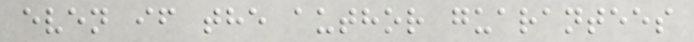even if the author guarantees
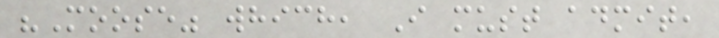"Moose" which, I must admit,
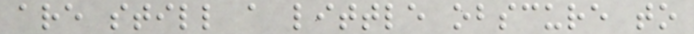are still a little obscure to
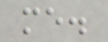me.
